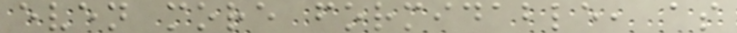even more formidable, as
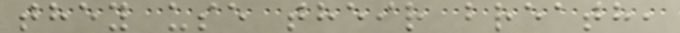they use their breath,
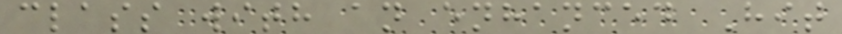class with an enhanced Hit
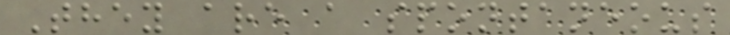They are a spontaneous
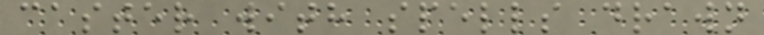caster with spells drawn
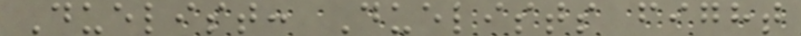Duelist: Duelists fight
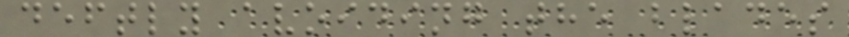deftly avoiding the blades
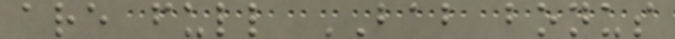are full BAB bonus
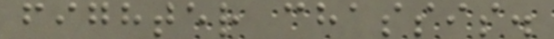fighter chassis.
